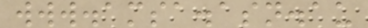www.amsa.asn.au
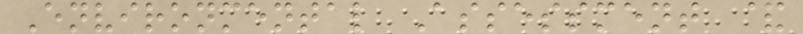Environmental Assessment &
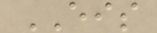EIS
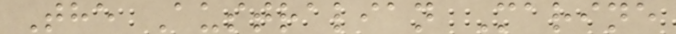The Australian Marine
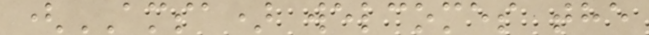(AMSA) welcomes the
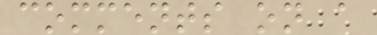comments on a
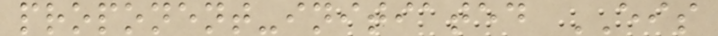proponent-initiated EIS
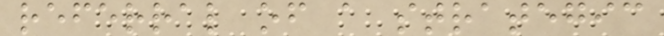referral of a strategic
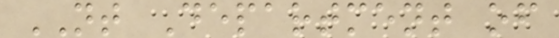NT Department of
